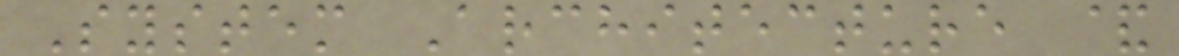System Architecture &
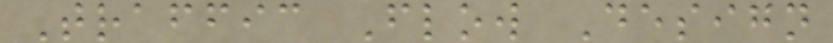Traffic Flow Design
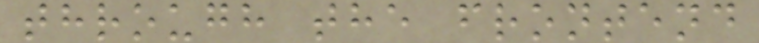through the frontend
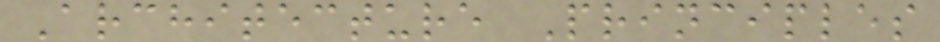Architecture Principles
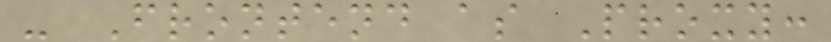- Frontend as Proxy:
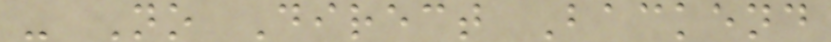- No Direct Backend
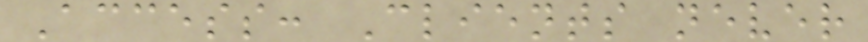Access: Clients never
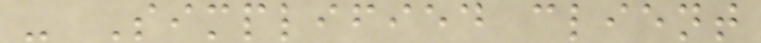- Simplified client
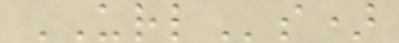URLs)
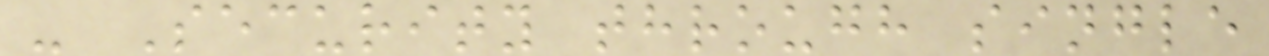- Security through single
